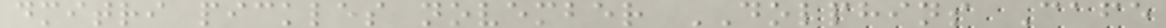dmitri pickles november DOLPHINS Cafe
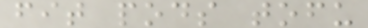fit pods tofu
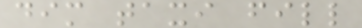dim taxi fill
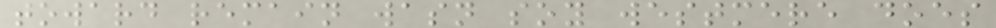toward remain wasn soy westmere does
